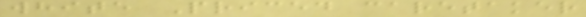white Priced caretaker
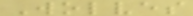Wolves
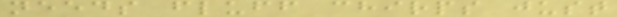needs fluff chirps just
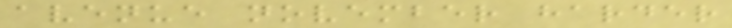avenue november harder
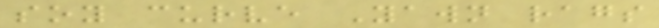soy curve Yawn rags
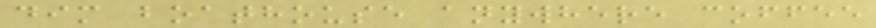dim boathouse anywhere coffee
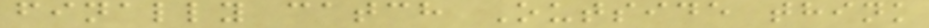finally catch Outside think
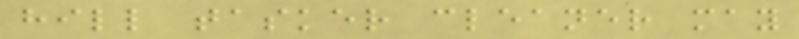hill tasker cleaner may
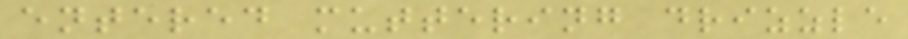entered muttering drizzle
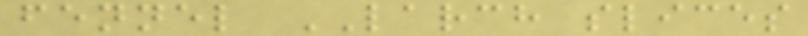fennel LARCH slices
